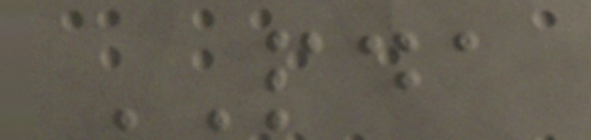PDA
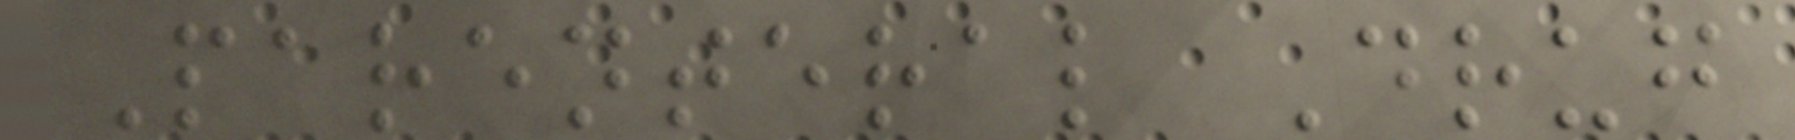Parenteral Drug
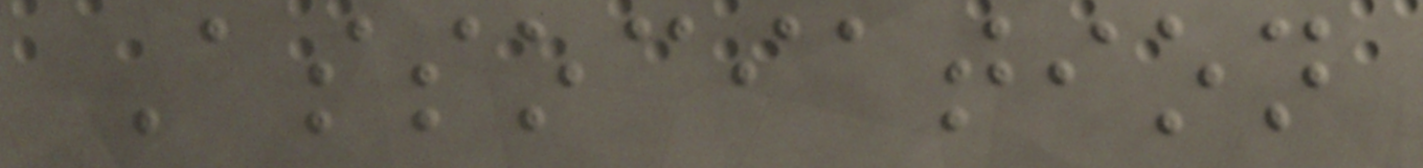Association
